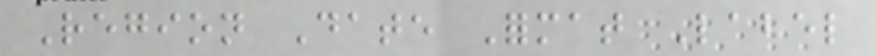Region Date Format Label
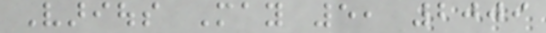Various May 5, 2009
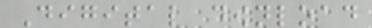Digital download
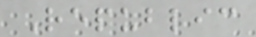Republic
